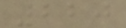220
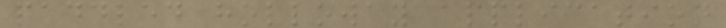paddled holloway application
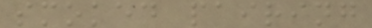smoked pairing
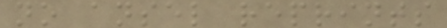no ansel reprints
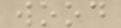wood
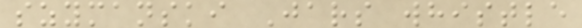szymanski Jars whistle
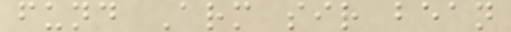fund Arm sir bean
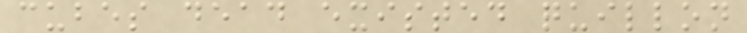cubes dead existed quillon
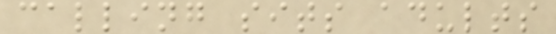calling sits adults
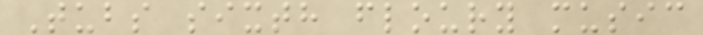Tubs sixth floury music
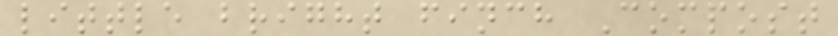little bright finch Compost
